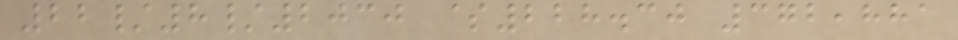22/8/2030 $228.30 372,881
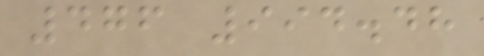476 994.48
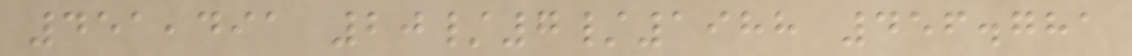451,491 20/7/1988 456.781
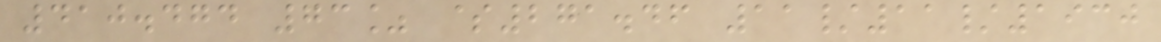410.474 73% $271.46 11/11/1930
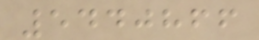5440866
